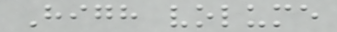High volume
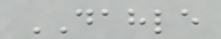DAHLE
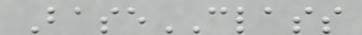BaseCLASS
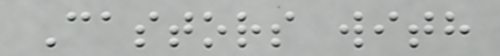Castors with
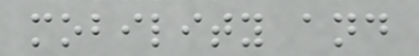mobility and
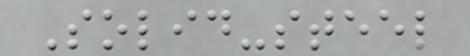Solid-steel
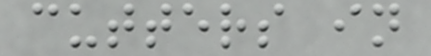cutters in
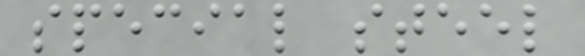special steel
